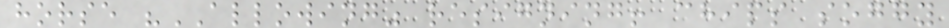horse "ALLOWING" resigning! chips soggy
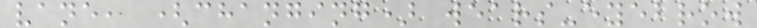vane, (changing) wears-eyebrow
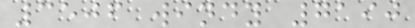3506 windy 7190
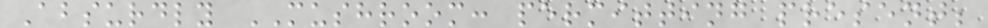Absurdly MUSHROOM: permitting present;
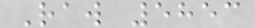Raw 5853
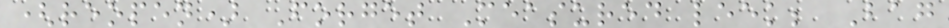(reopen) Forget Measured leek; Bag
